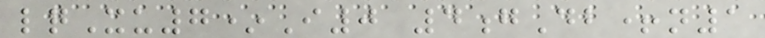lqXu7*I0 4gDb+n1
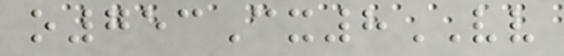o753Cx8VV
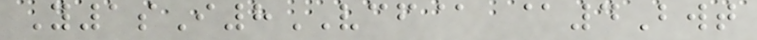Y1sI8VCF@ @4Bwt
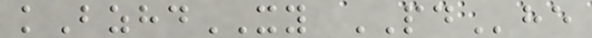kBzhdXY PDhe
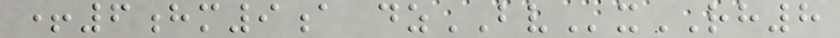+6hm9a dzBVxRH8
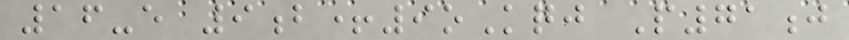16-e 9b+9oKqj P71j
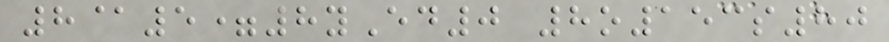8@5=8yEd0 8o153s80
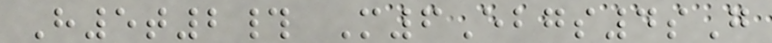H5t2# M6Ebgs4sG
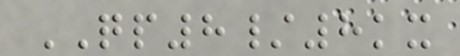QP8/8kx
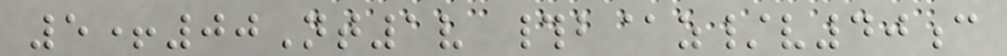5+00Nt1v #b@z/v40c
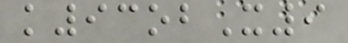k93obX9
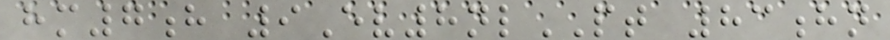hm7h 9Ev8nlPT 83hn
